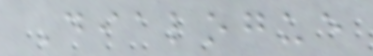Dialogue
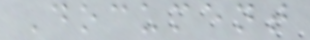Document
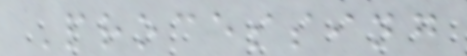Processing
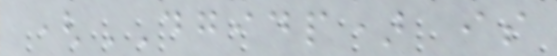(DGIDP) is
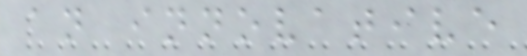an innovative
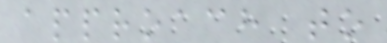approach to
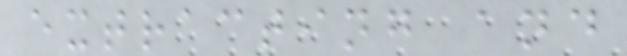extracting and
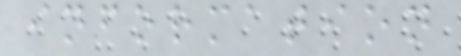information
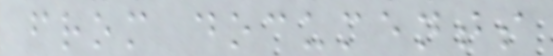from documents
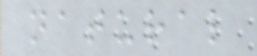natural
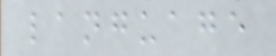language
